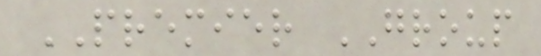PREMIER GROUP
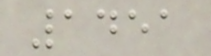1451
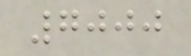7000
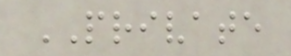PRIVATE
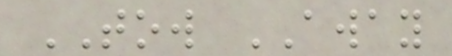TOW AWAY
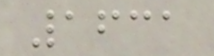1631
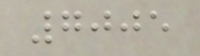7005
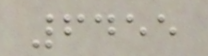6455
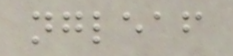ngleaf
